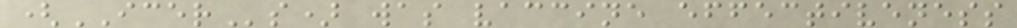(ICERs) was vaccine effectiveness
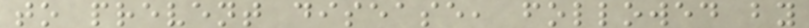to prevent disease, followed by
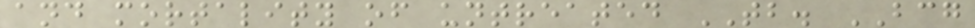and mortality of untreated TB. BCG
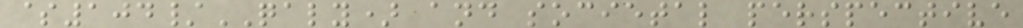$104/QALY) and societal perspective
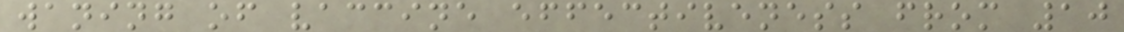waning of vaccine effectiveness from 10
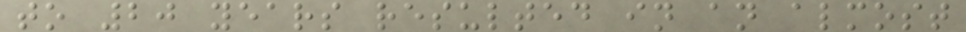to 20 years resulted in an almost
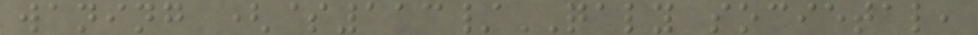waning ($113/QALY societal,
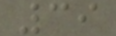39
